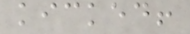kicked!
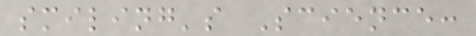smiling's Science:
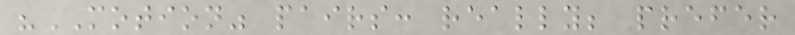"MOTION" pairs: really; prefer
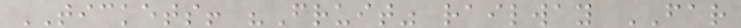TICKETS! "Fruit" railway FAR
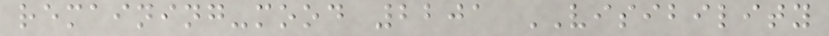remaining-mood 2201 VISIBILITY
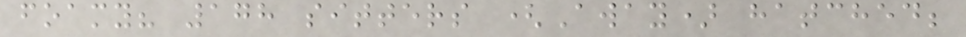foamy? 178 sitters (Away) hatched;
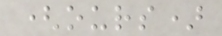(ours)
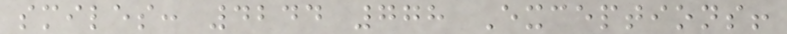smiles: 4244 778 Exceptions!
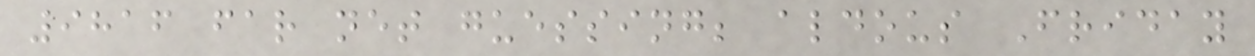9816 far net guessing; aldous Friday
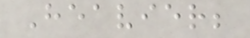Heavier;
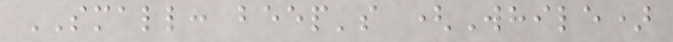SMALL: beep's (While)
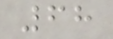68
